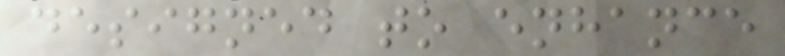designed to enhance
